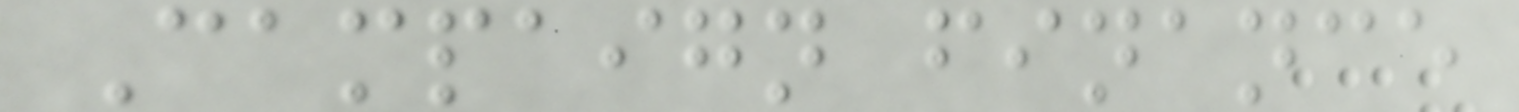Campaign finance
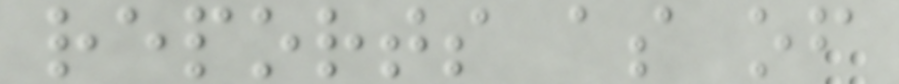reports as of
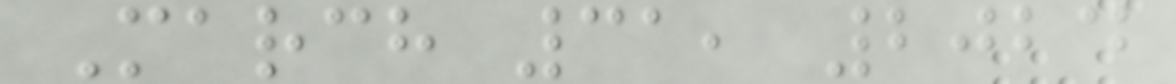March 31, 2024
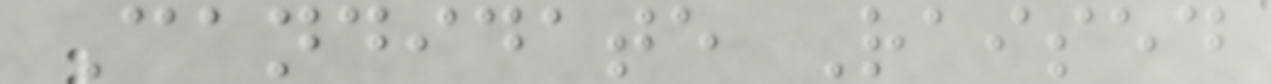Candidate Raised
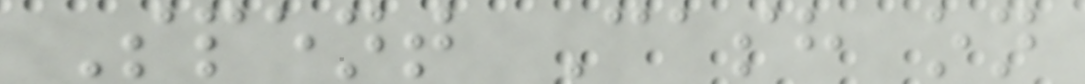Spent Cash on
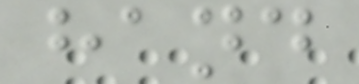hand
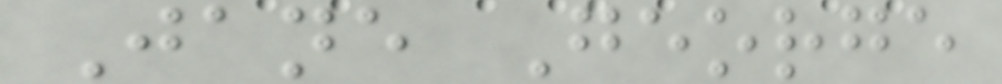Jane George
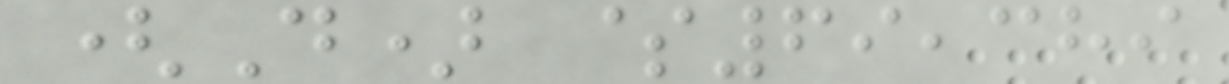(D) $69,389
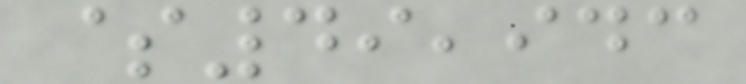$49,943
